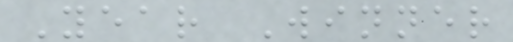Year Winner
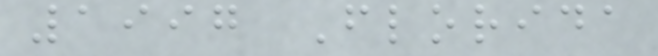1997 Florida
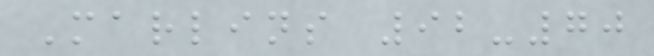Marlins 92-70
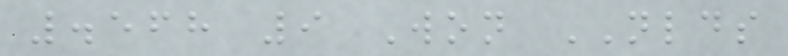.568 9 Won NLDS
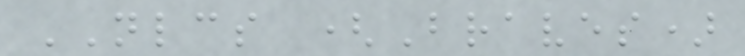NLCS (Braves)
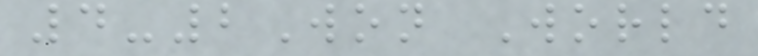4-2Won World
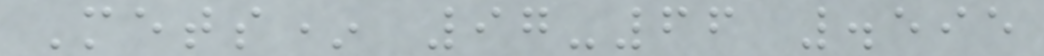Mets* 97-66 .595
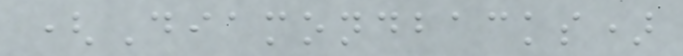(Diamondbacks)
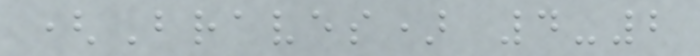(Braves) 4-2
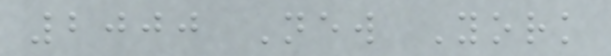2000 New York
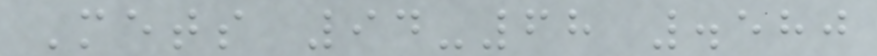Mets 94-68 .580
